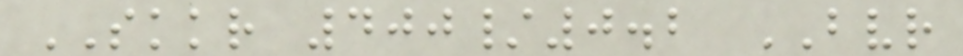SKKR 400/0.2 BVR
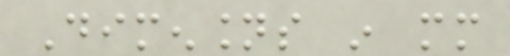Dimensions in mm
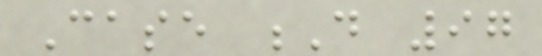Case D 97
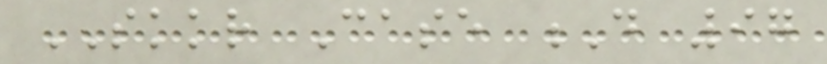SKKR Case D 97
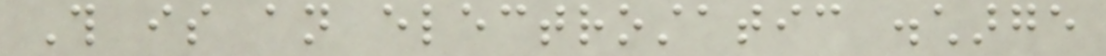This is an electrostatic discharge
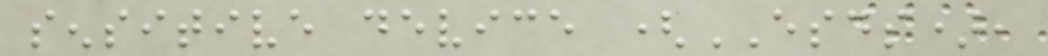sensitive device (ESDS),
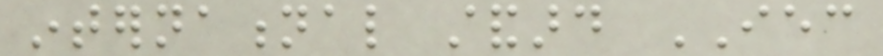international standard IEC
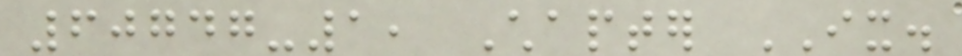60747-1, Chapter IX.
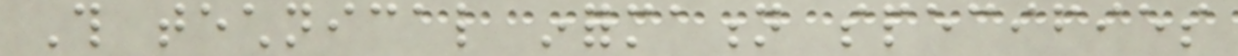This technical information specifies
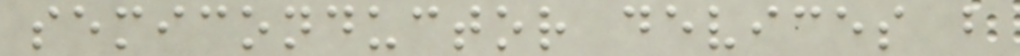semiconductor devices but
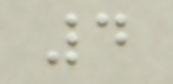4
